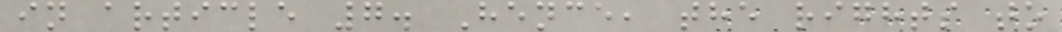in article 7. Hence, the rights to
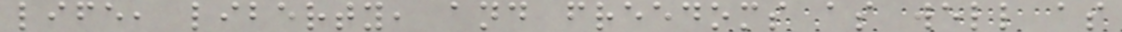life, liberty, and freedoms as well as
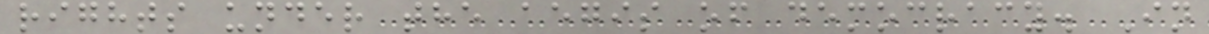rights under the aegis of democracy. In
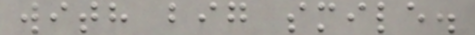with big smile.
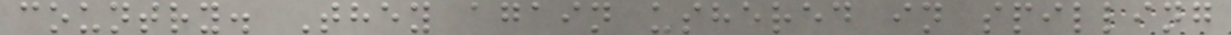country. They again ushered in spilling
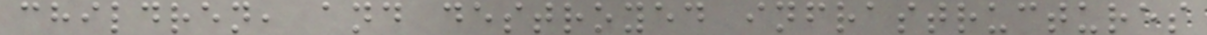children, and destroyed infrastructures
